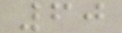60
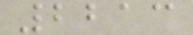2213
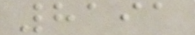8191
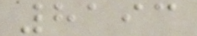8193
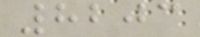8203
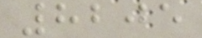8205
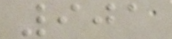901
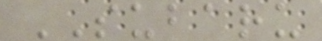SUBARU
